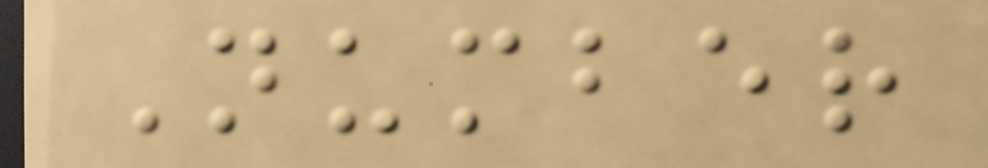Number
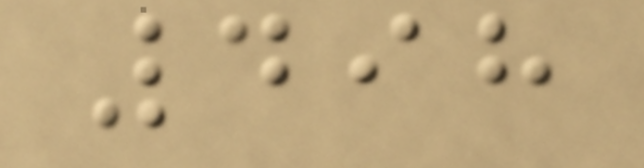498
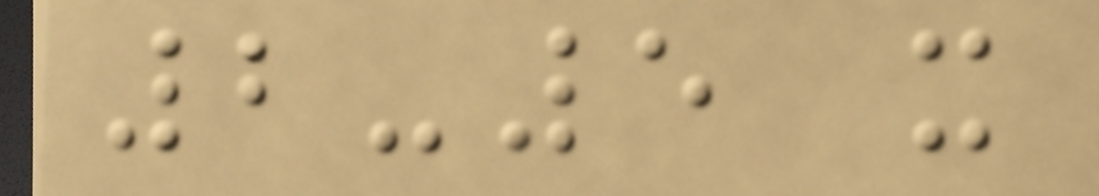2-5 x
